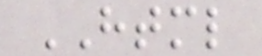HTML
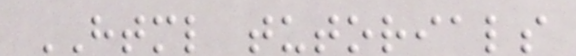HTML tutorials
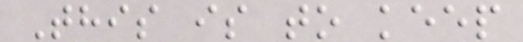This is to keep
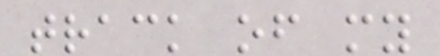track of my
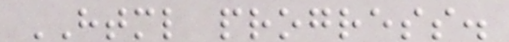HTML progress.
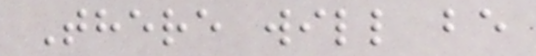There will be
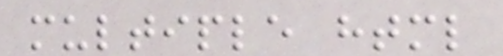multiple html
